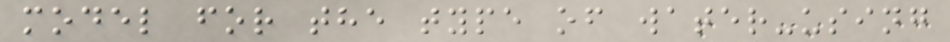model for the type of water-using
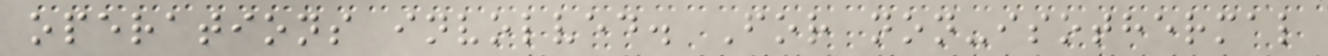operations involved. For non-isothermal
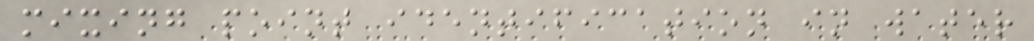mixing point identification in water
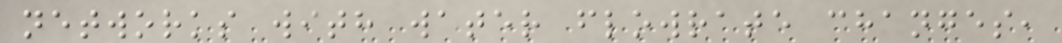networks with water flowrate changes,
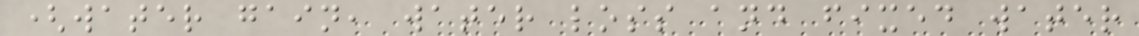(water gain, water loss and fixed water
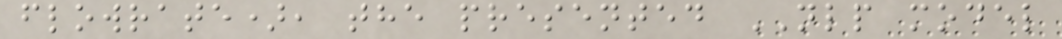flowrate), the presented NLP model
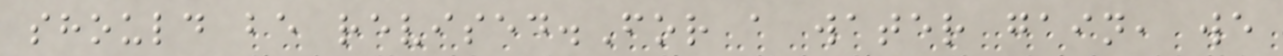should be revised.For a water gain, we
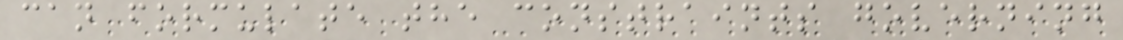can formulate the constraints governing
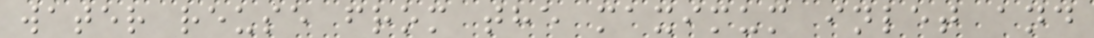water reuse from the maximum inlet and
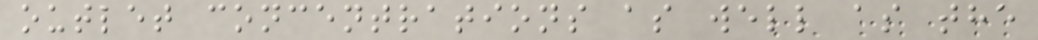outlet concentrations as well as the
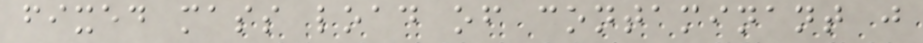fixed mass load of contaminant j
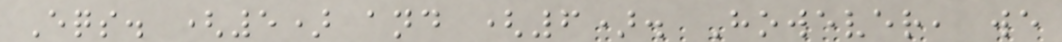Eqs. (5) and (6). However, we
